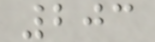203
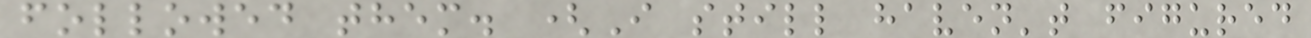followed them. (I still haven't figured
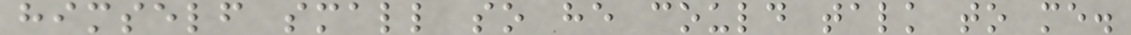himself small so he could talk to me.
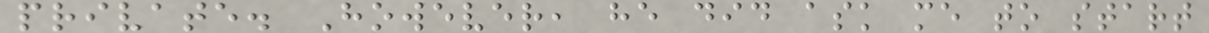private. However, he did ask me to start
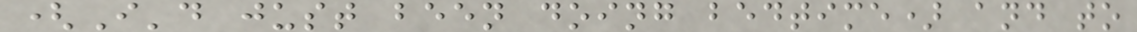(I'd just been doing bedtime) and to
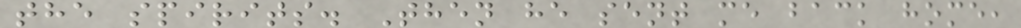the spirits. Then he sent me back home,
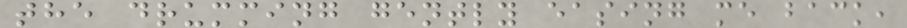the drumming gently easing me back,
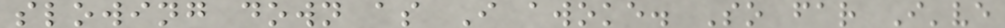slowing down as I awoke. So far I've
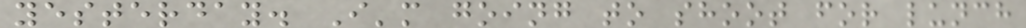yesterday. I'm going to shoot for lunch
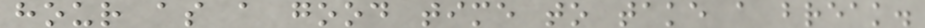hour as a good time to take a break.
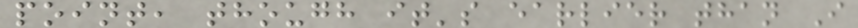point, though it's earlier than I
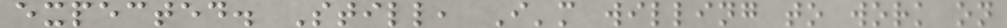expected. Still, I'm willing to work on
